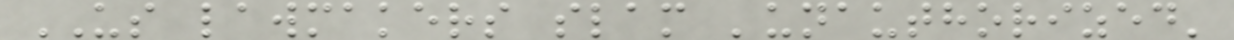US lawmakers slam 'unauthorized'
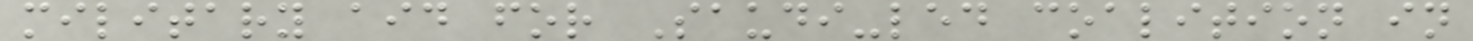military aid for Saudi-led coalition in
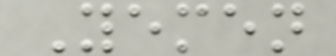Yemen
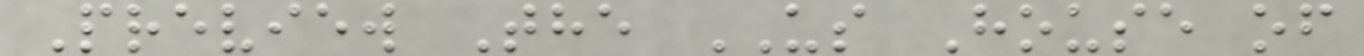Preview The US House of
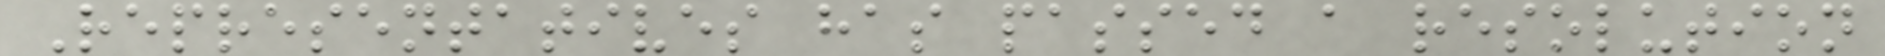Representatives has passed a resolution
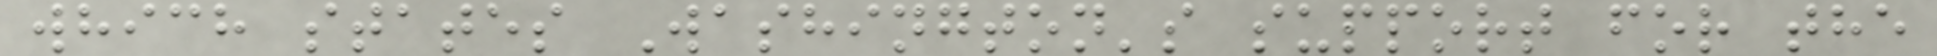which states Washington's support for the
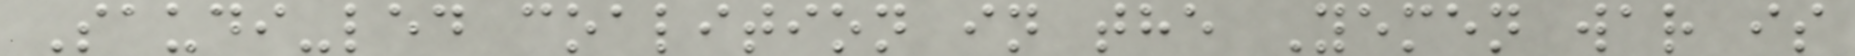Saudi-led coalition in the Yemen war is
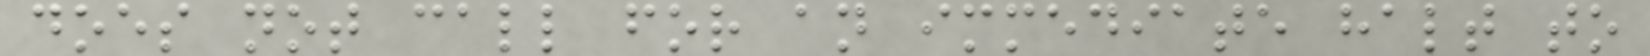does not call for an immediate halt to
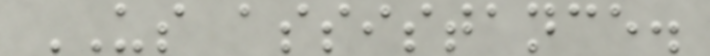US assistance.
